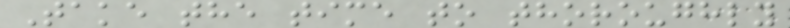Take the time to thoroughly
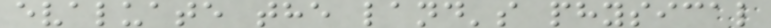evaluate the land's physical
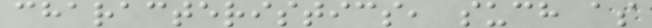characteristics, such as
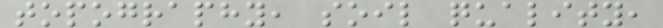topography, soil quality,
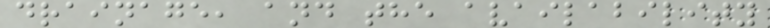drainage, and the availability
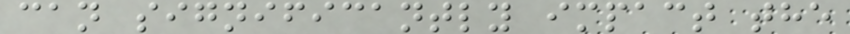can significantly impact the
